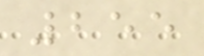255
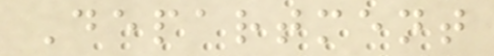Department
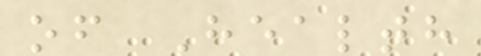of Health
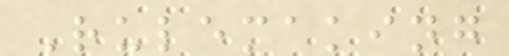Rulemaking
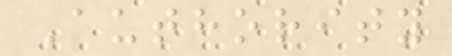Authority
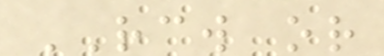RCW or
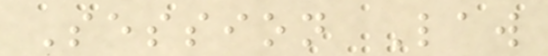Session Law
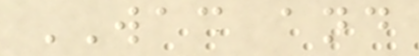WAC and
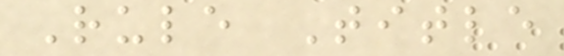Rule Title
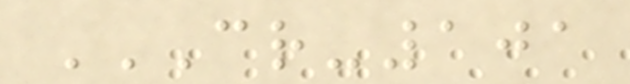CR-101
